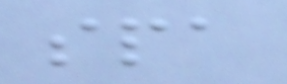spa
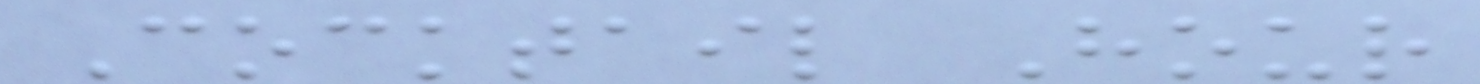Cocktail Hour
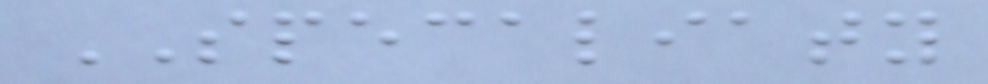SPECALIATY
